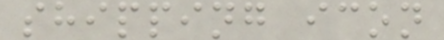shipping icon
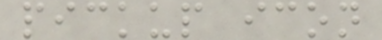pickup icon
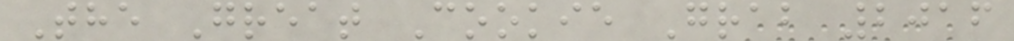The Great Cookie Grab 2016
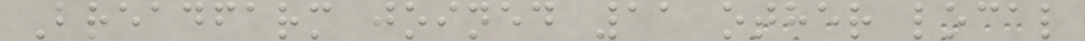Breadfarm joined 11 other local
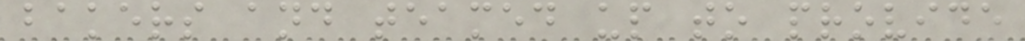bakers and teamed up to provide
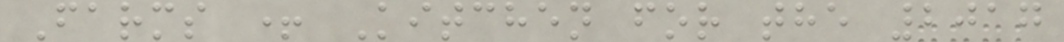Farms + Kitchen for the 2017
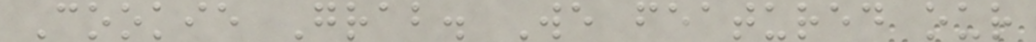Cookie Grab. We featured our
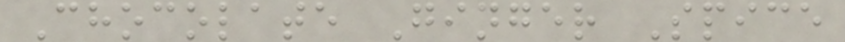Chocolate Ginger Spice
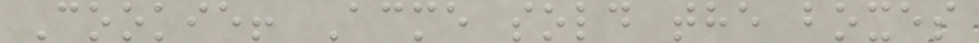Cookie! Acme sold the boxes
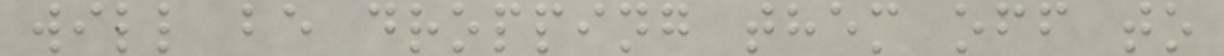will be dropping them off to
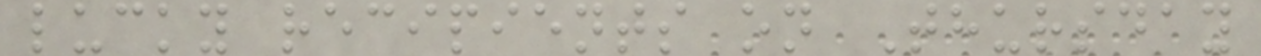lucky recipients on Thursday
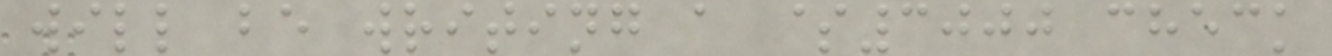will be writing a $3000 check
